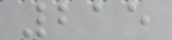215
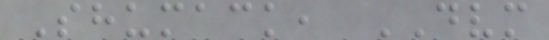Shumack, DVM
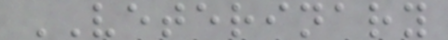VETERINARY
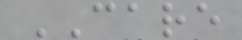CARE
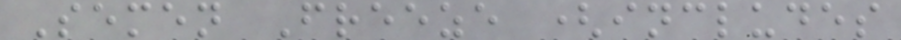Semen Freeze (includes
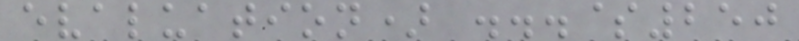evaluation) ...$250
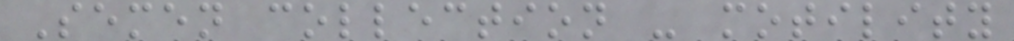Semen collection - motility
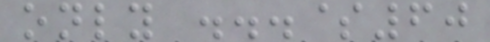only ...$60
